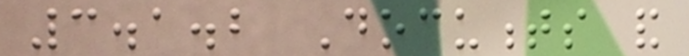3.1.2 Documents and
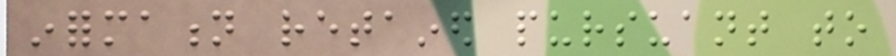information retained pursuant to
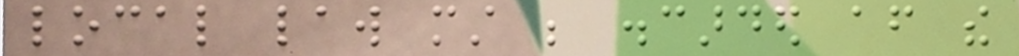local law must be discarded after the
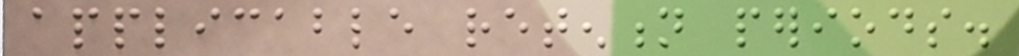applicable retention periods.
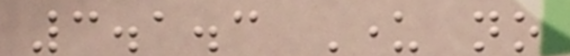3.1.3 Under no
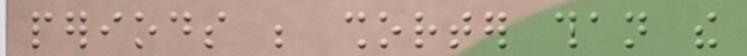periods be shorter than the
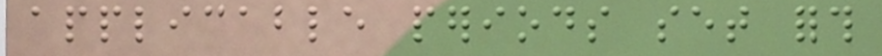applicable periods set forth
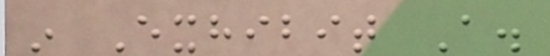in Exhibit A.
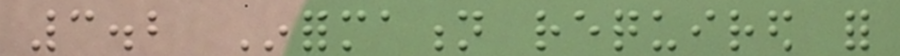3.2 Information required for
